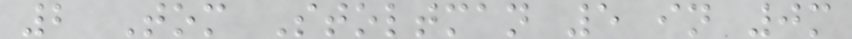2 Tom Stoltman 5 in 0m
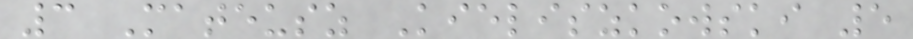3 Mateusz Kieliszkowski 5
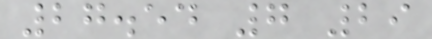27.54 7 29
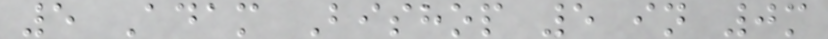5 Adam Bishop 5 in 0m
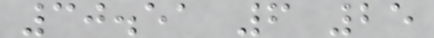30.51 6 25
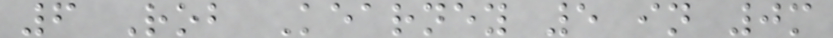6 Rob Kearney 5 in 0m
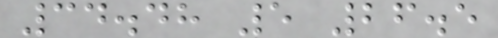34.48 5 26.5
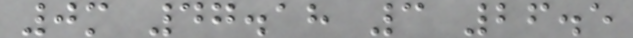0m 47.18 3 26.5
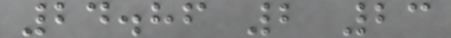24.86 2 23
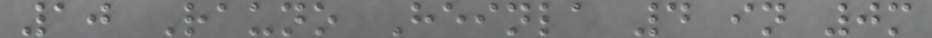10 Rauno Heinla 4 in 0m
